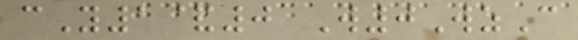cY1&0 W0WzC
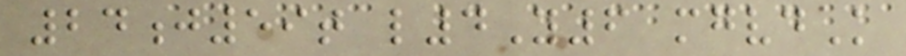24j59t l4Y6 mgvdK
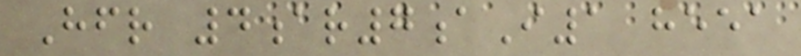Hfr 4ar7aI1 heea
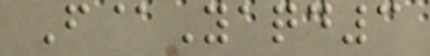F@Yaqd3
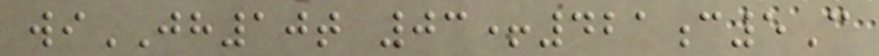wiJH10t 03+421c5C
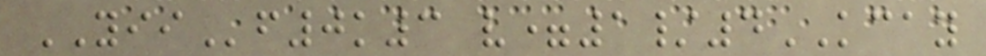YIIf0k3 v=1/4KCAY
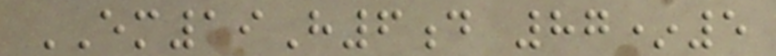EM19H6d 87*5
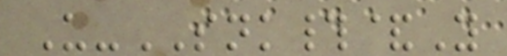U-SNK#&Y
